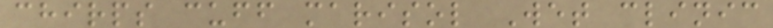chirps cuff marisol Wet clinic
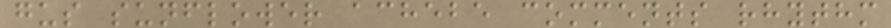gus sunflower achebe comments rhythm
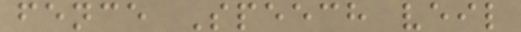fence Speech veil
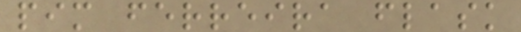pim ferreira flask
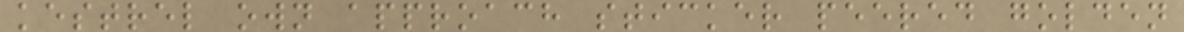kestrel own approach sticker peered golden
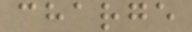charge
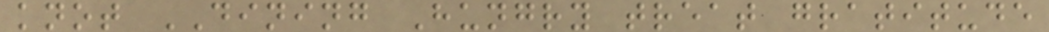knot DINING Hungry treat gratitude
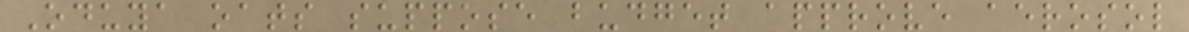Oduya oats suppose budget approve aerosol
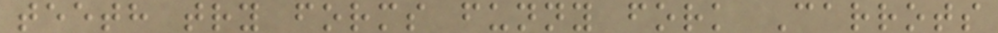teeth try forms funny fork Carrots
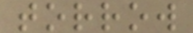torrow
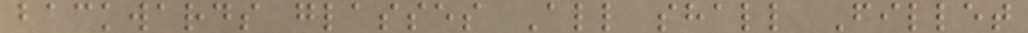backwards glasses All shall Fillet
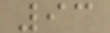93
